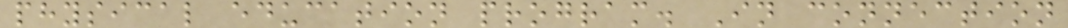physical education program. In connection
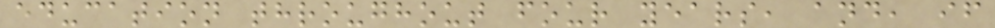education throughout four years, and, if
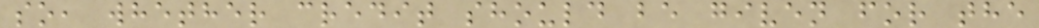so, whether credit should be given for the
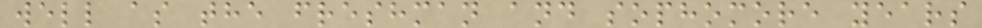well as the freshman and sophomore years
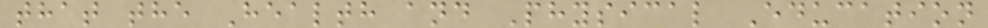that the Health and Physical Education
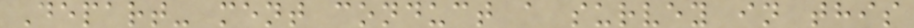Depart- ment conduct a survey in this
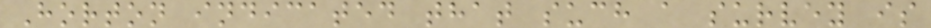Horton indicated that such a survey is
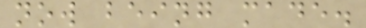now being made.
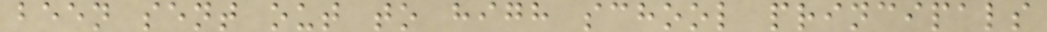been sent out to high school principals
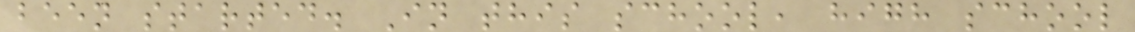been started. In this school, high school
